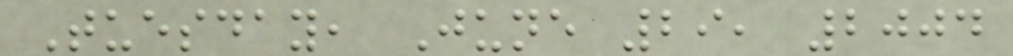Tuesday, June 29, 2004
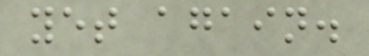yet again.
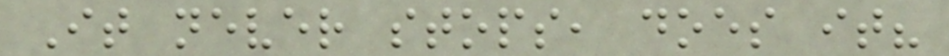It never stops, does it?
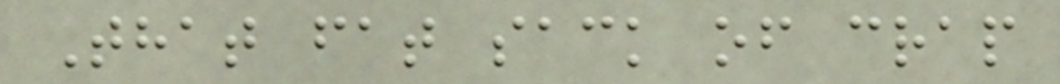That fat sack of crap
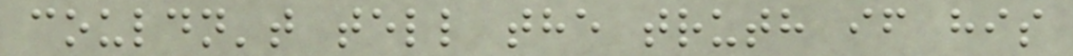couldn't tell the truth if his
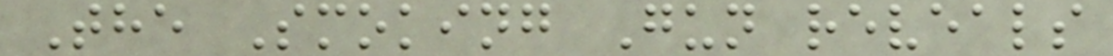The Smoking Gun reveals
